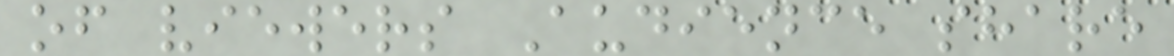of viewers Audience share
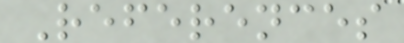References
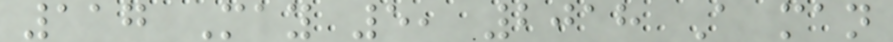117 May 5, 2018 A man
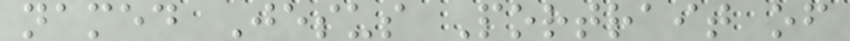named Jesus Portrait of
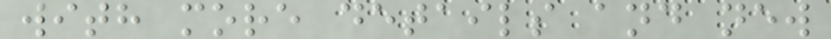with more details and new
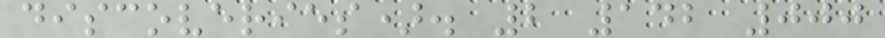discoveries). 2 142 000
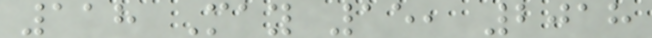118 May 15, 2018
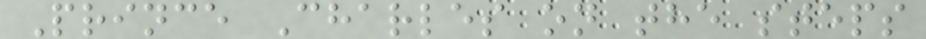Prince Charles on the steps
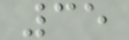35
